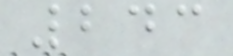243
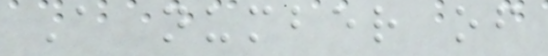A number of
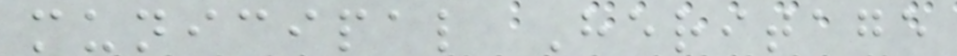municipal Heritage
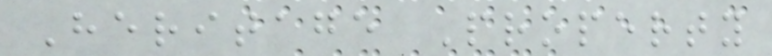Heritage Property
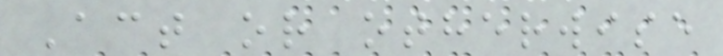Act or otherwise
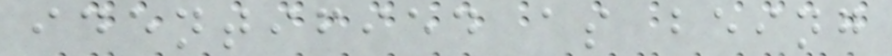identified as being
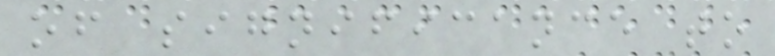of significance to
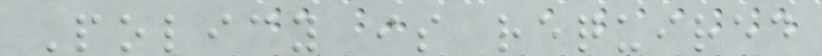Policy is required
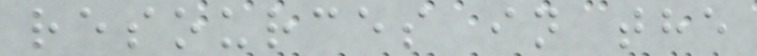resources in the
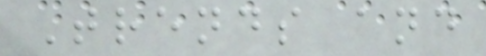Trends and
